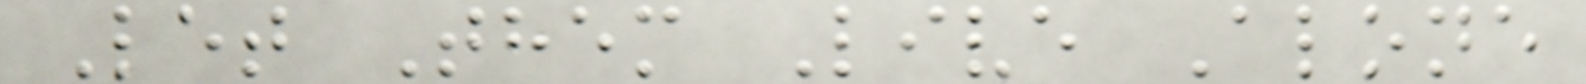Let Them Live Alone
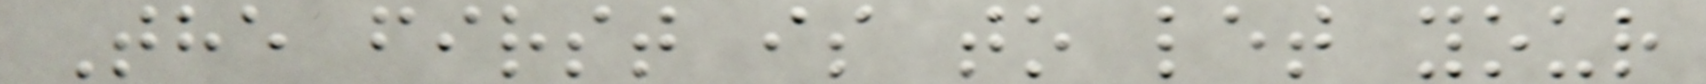The first is to let your
